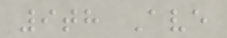9th Ave
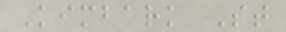Kimbark St
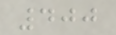400
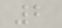2
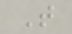T
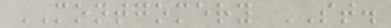MONTGOMERY ST.
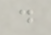d
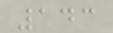143
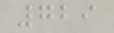729
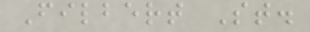Filbert St.
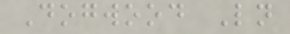Dogwood Ln
